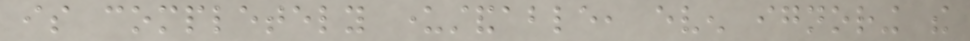is completely understandable, even ignoring the
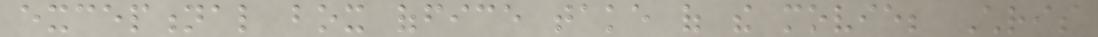exceptional box office take of the movie; Chris
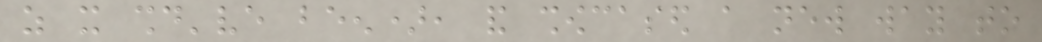as it should've been), and showcased a new way to
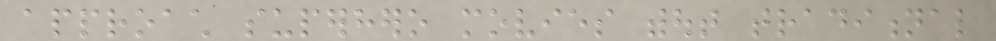approach superhero movies without traditional
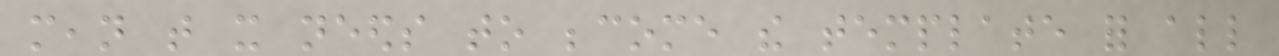mean that it needs to become the template for all
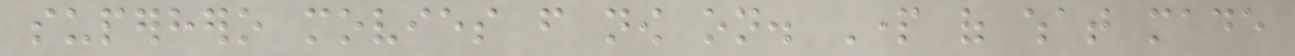superhero movies from now on. Part of what made
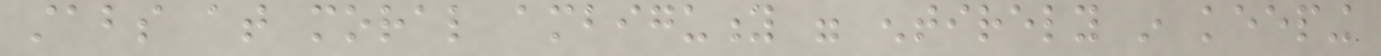stabs at moral ambiguity were entirely in keeping
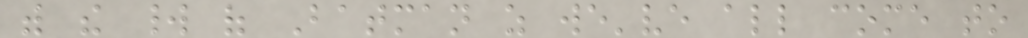with the world of Batman as we've all come to
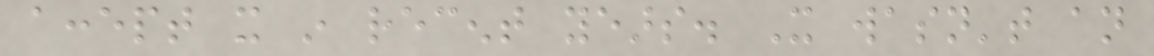accept it in recent years. It wasn't an
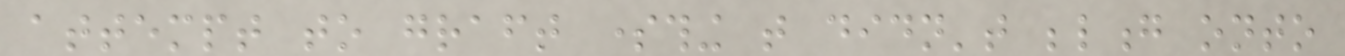attempt to graft something that didn't belong onto
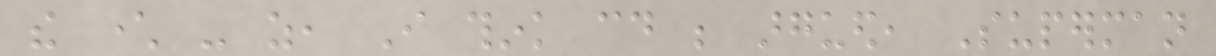the character - as, I think could be argued, Superman
